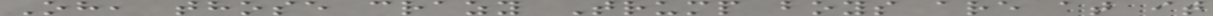Oh, those crazy Trump boys are at it
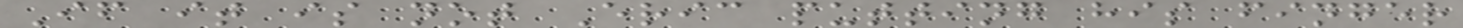If it is not Eric putting his finger
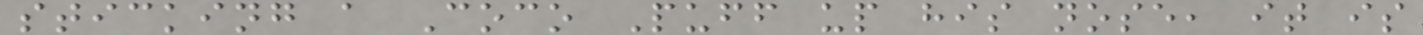sticking a Coco Puff up his nose, it is
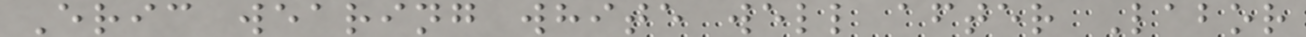Eric wearing white well after Labor
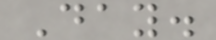Day.
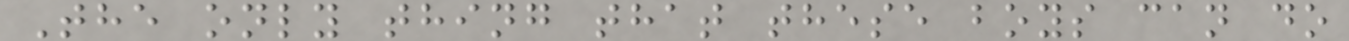The only thing that these boys can do
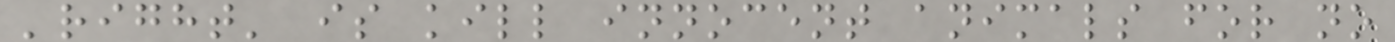'right' is kill innocent animals for no
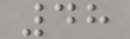48
